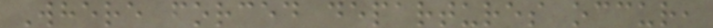Where forced departures occur,
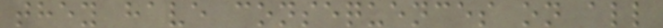they have consequences on all
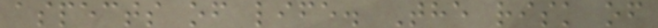aspects of life. The risk of
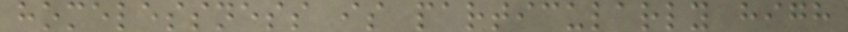homelessness is particularly high
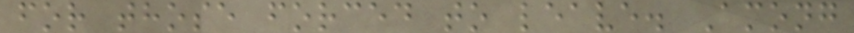for those forced to leave. Among
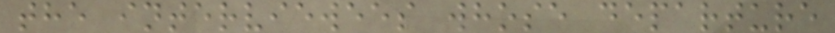the interviewees whose departure
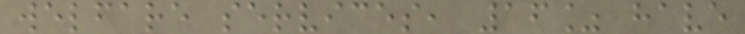welfare services, 16% have
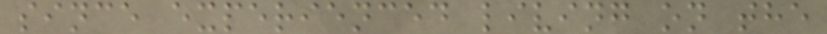since experienced living on the
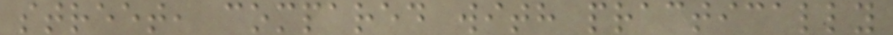street, compared with practically
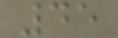45
